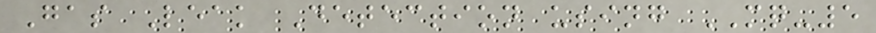Gas Leak Detection using MQ-5
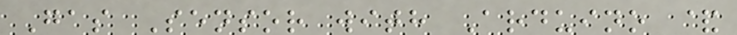Gas Sensor with Arduino &
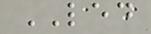LED
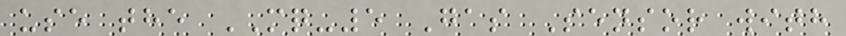use the MQ-5 Gas Sensor with
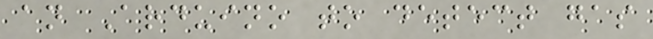an Arduino to detect gas
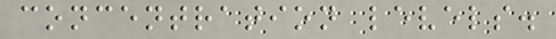concentration levels.
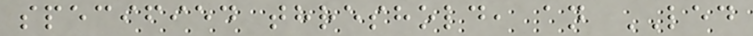specified threshold, an LED
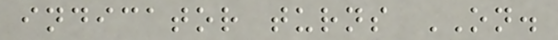indicator turns ON.
